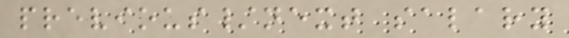previous/next salary
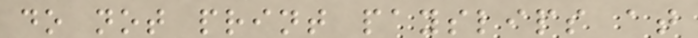do not print payslips at
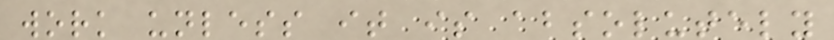work unless it is absolutely
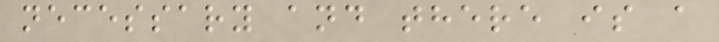necessary and there is a
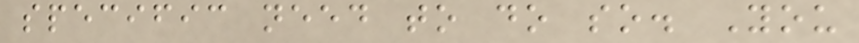specific need to do so. You
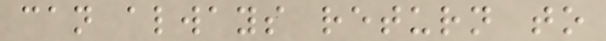can always return to
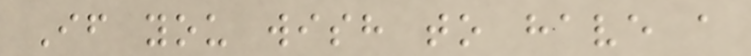If you wish to have a
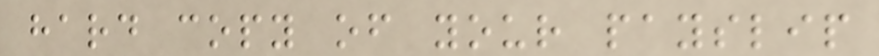hard copy of your payslip
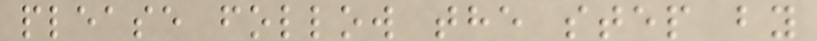please follow the step by
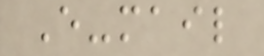E-mail
